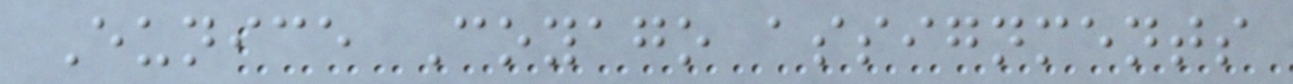Eunice Coyago assignments
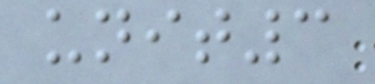unit3
